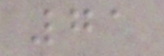71
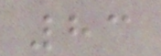83
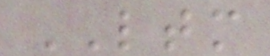LTM
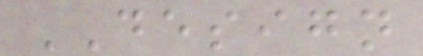DESIGN
